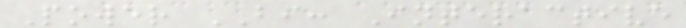Power BI: Interactive
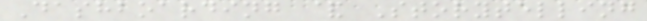Dashboarding & Storytelling
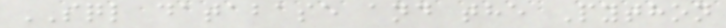SQL database and the Python
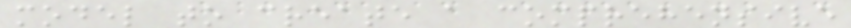model to create a comprehensive
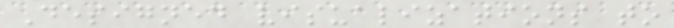Designed visualizations to
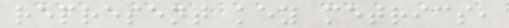represent key metrics,
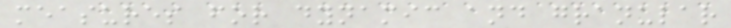measures for dynamic and granular
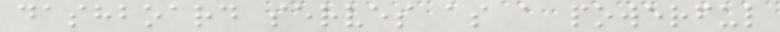dashboard serves as a powerful
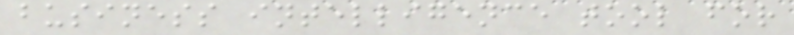business intelligence tool for
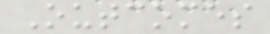Outcomes
